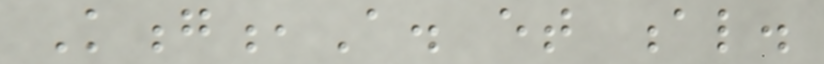Kong,A. et al.
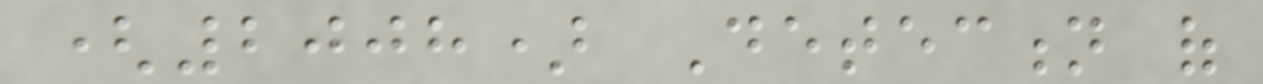(2008) Detection of
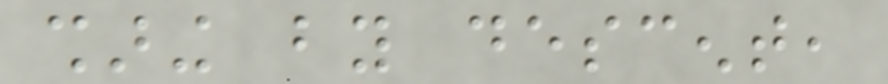sharing by descent,
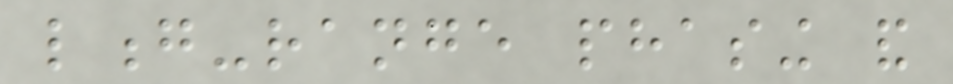long-range phasing and
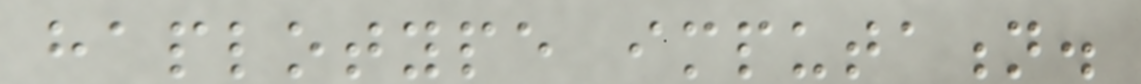haplotype imputation.
